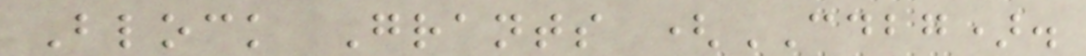Block Grants (CDBG).
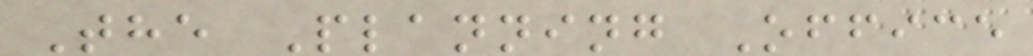The Planning Office
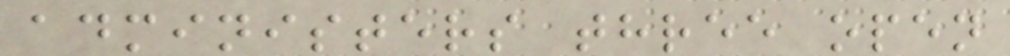administers three open
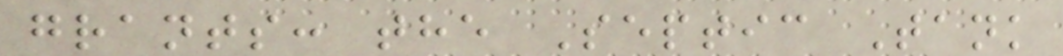grants: the Septic Tank
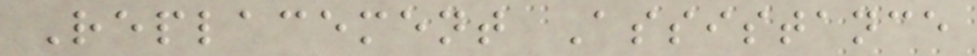Replacement Assistance
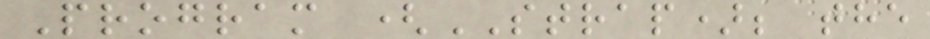Program (STRAP); the
